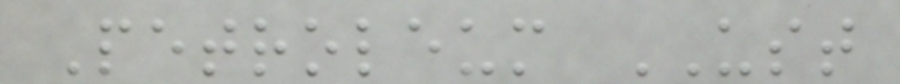Petroleum UST
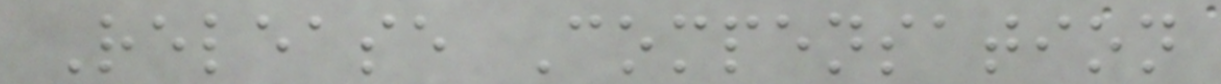Release Compensation
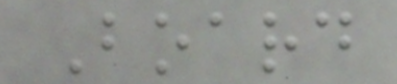Board
